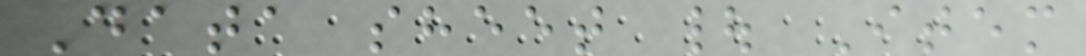Data sheet | Item
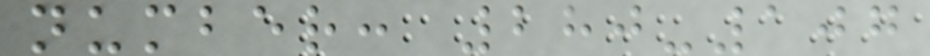number: 280-107
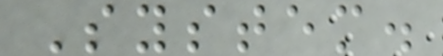System.
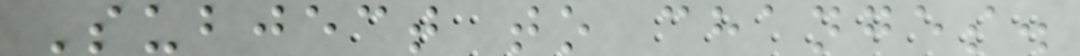Subject to changes.
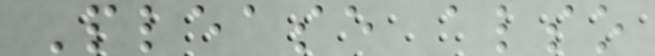Please also
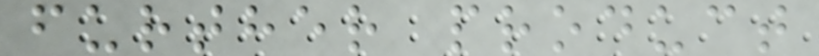further product
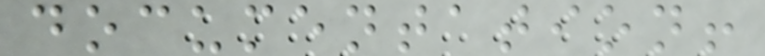documentation!
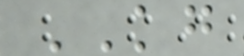KG
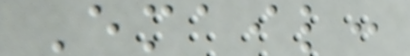Email:
